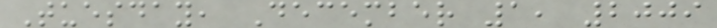Tuesday, December 1, 2009
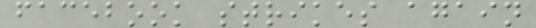facebook strikes again
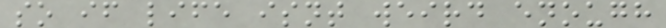so if life isnt weird enough
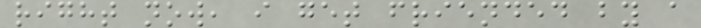right now, i get friended by a
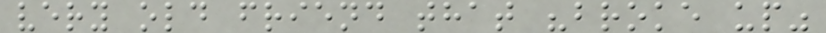very old friend that "broke up"
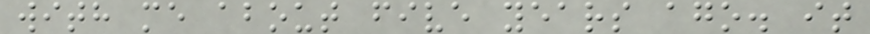with me about five years ago. it
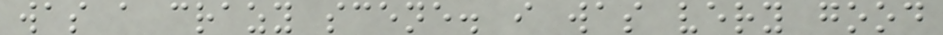was a crazy scene. i was very good
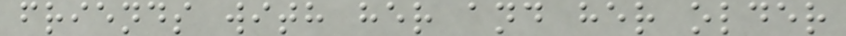friends with her and her older
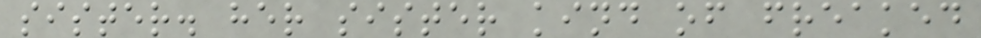sister. her sister kind of freaked
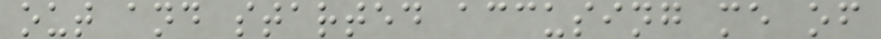out and started accusing me of
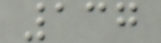137
